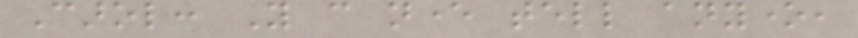Carol: You can never tell anyone,
